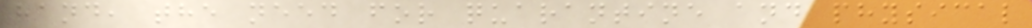hand, the need for quarantine and physical
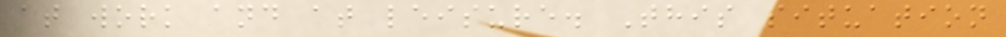at work and at leisure. This situation
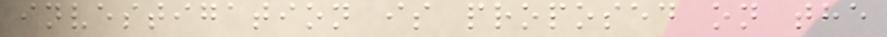investigation is proposed on the
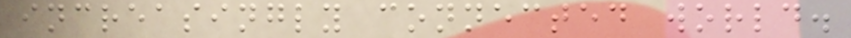increasingly connected world.
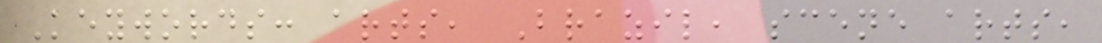Keywords: arts, Brazil, scene arts,
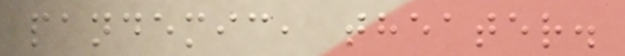pandemic, theater.
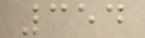354
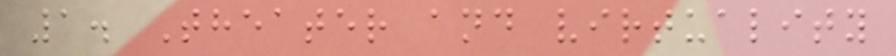1. Theater and virtuality
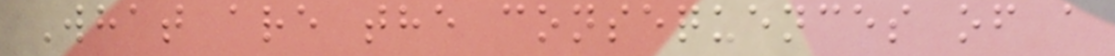What are the consequences of a
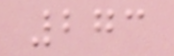273
